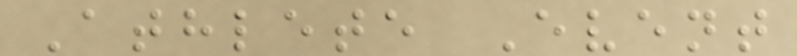Athlete Event
